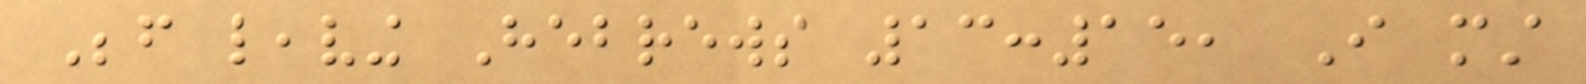Before leaving Hebrews 13:15, I must
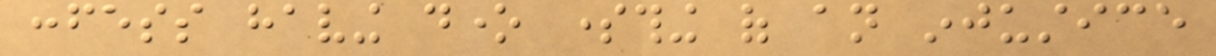confess having done something of an injustice
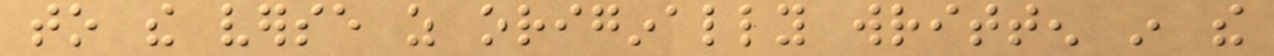to the verse as originally written in the
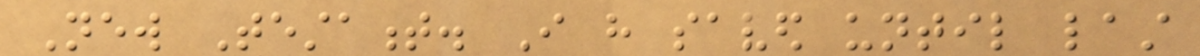New Testament. I have saved until last
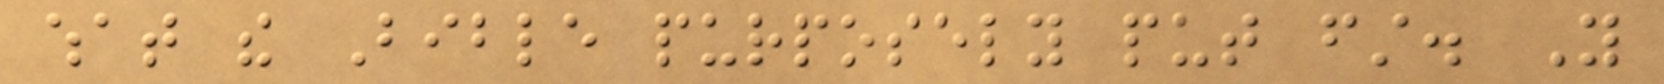what the Bible purposely put first. You
